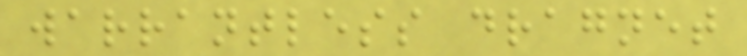warrantless dragnet
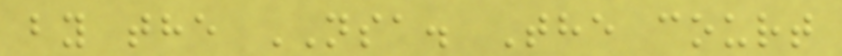by the NSA. The court
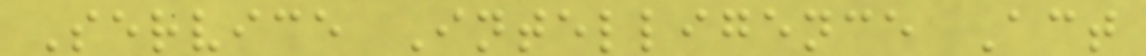Service Intelligence Act
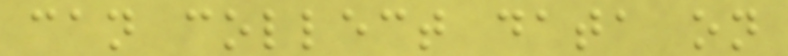can collect data on
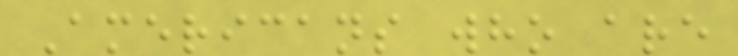Americans who are
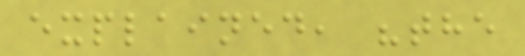explained, "the
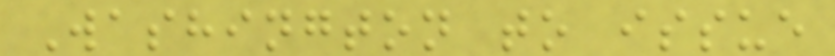Washington to issue
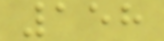158
